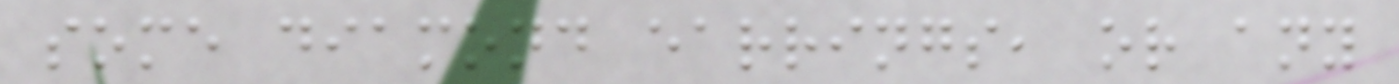some diamond earrings, or any
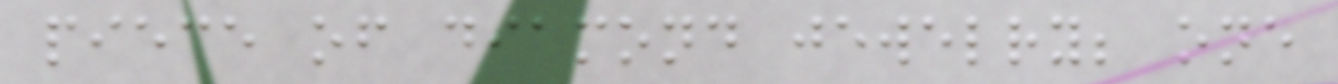piece of diamond jewelry; one
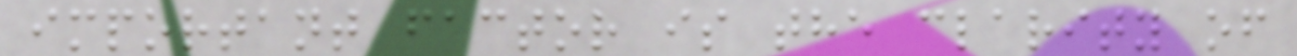important factor is the clarity of
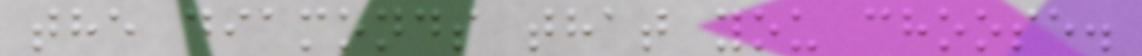the diamonds that you choose.
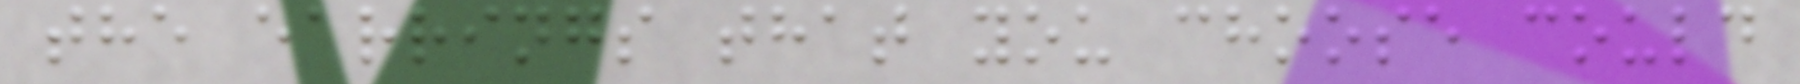the earrings that you choose could
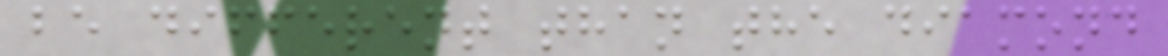be different than the diamond
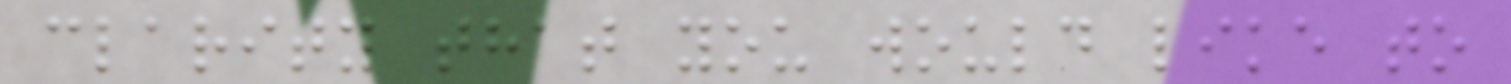clarity that you would like to
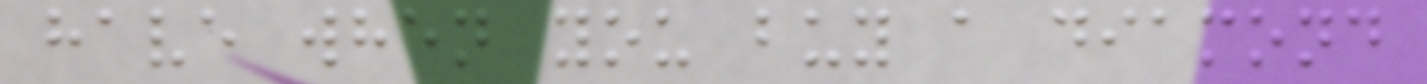have when you buy a diamond
